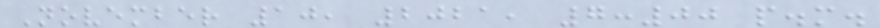November 10, 2021, 7:00 p.m.
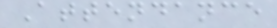Attendance
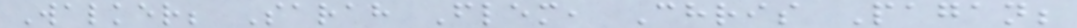Walker; Sarah Flem, Chris Pagan;
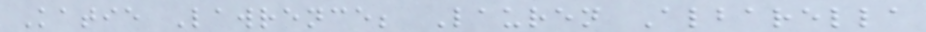Katie Lawrence; Lauren Albarella
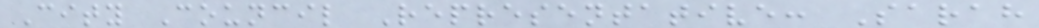City Council Representative: Sarah
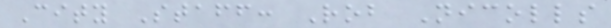City Staff: Rob Nicolls
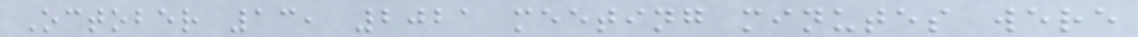October 13, 2021 meeting minutes were
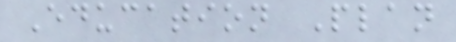Education Plan
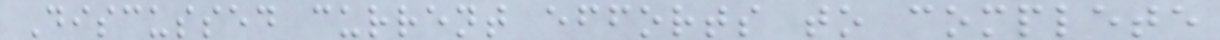Discussed current efforts to complete
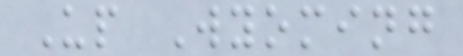Up Wyoming
